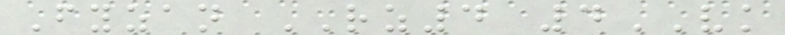Fyzan RZ4 4VK
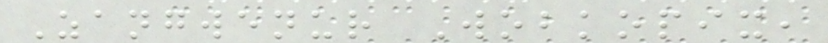Zangwenur Wobkopix,
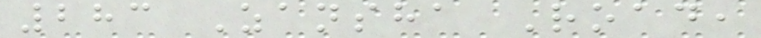283 Zansha Road,
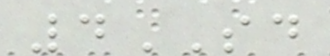4SD
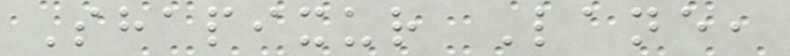Shapixur Lane,
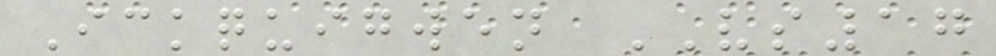Ickquigwen VS17
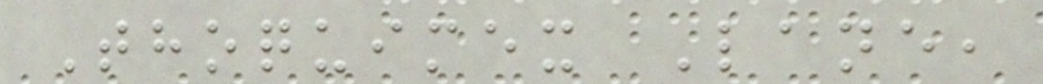Thoquimex Lane,
